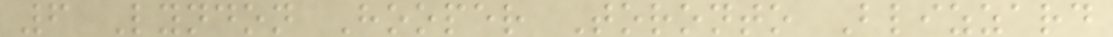6 Lyndon Hooper Toronto Blizzard
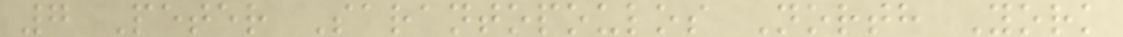7 Peter Sarantopoulos North York
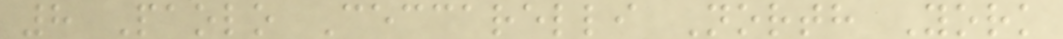8 Paolo Ceccarelli North York
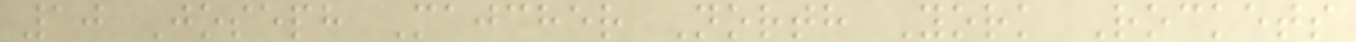10 Joseph Majcher North York Rockets
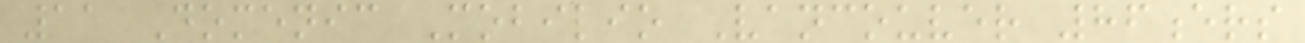11 Domenic Mobilio Vancouver 86ers
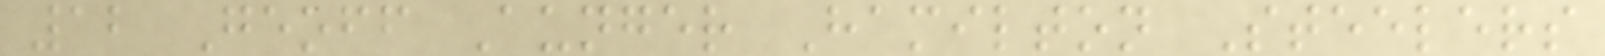12 Geoff Aunger Hamilton Steelers
